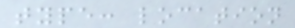type: location
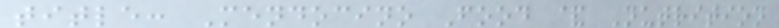title: Mendocino Food & Nutrition
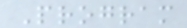Program
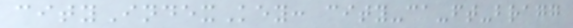cityIndexKey: city-ca-ft-bragg
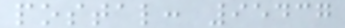postal: 95437
